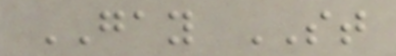GAY ST
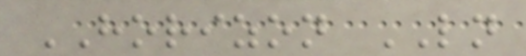HORIZON LN
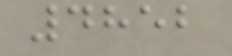4852
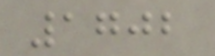1702
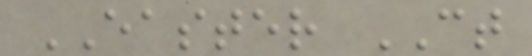EASTER CT
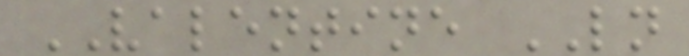VALENTINE LN
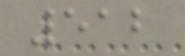512
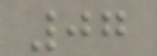07
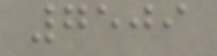7509
